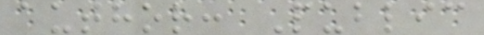author: Public
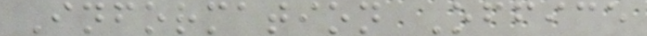Information Office
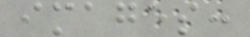images:
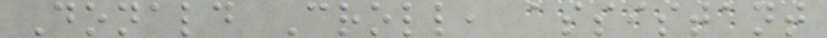Donald Croll, assistant
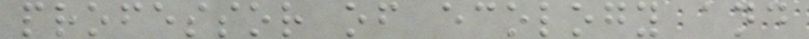professor of ecology and
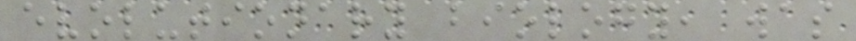evolutionary biology, was
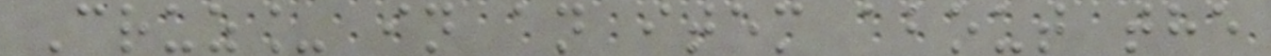Cruz_ in an item about the
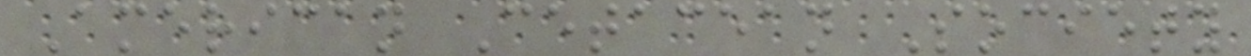American Cetacean Society
